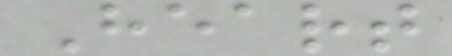Heart
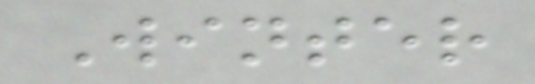Winter
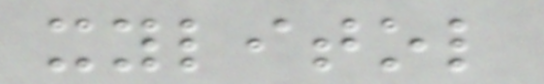xylitol
